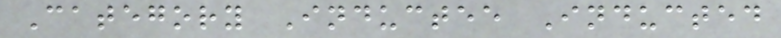Category Inductee Inducted
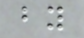by
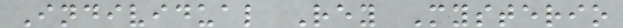Individual Rey Mysterio
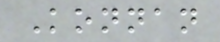Konnan
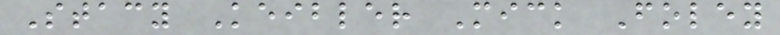Stacy Keibler Mick Foley
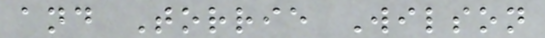and Torrie Wilson
